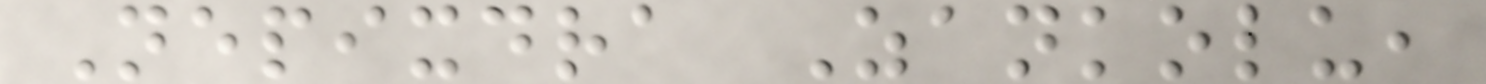Nepixdra Zankolu,
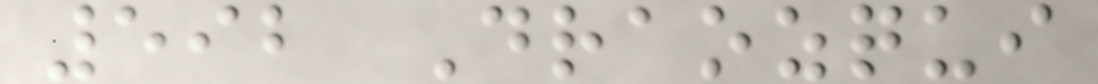592 Draozqui
